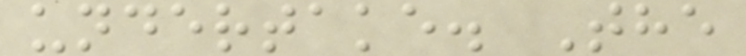undertake. The
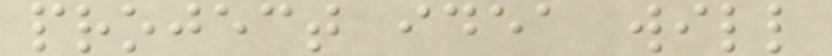project idea will
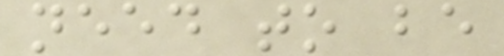need to be
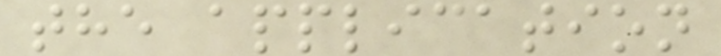the application
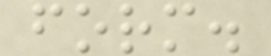form.
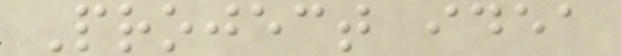Project idea
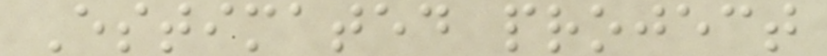Estimated project
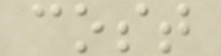cost
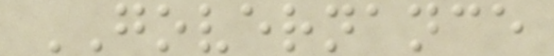GOVERNANCE
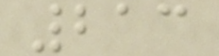213
